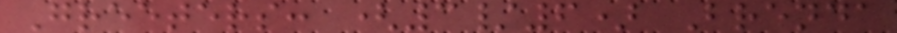Greeters: (3/6) Brenda
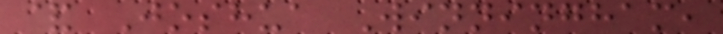& Joshua Winningham,
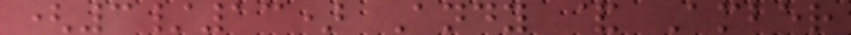(3/13) Andy & Amber
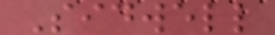Sidwell
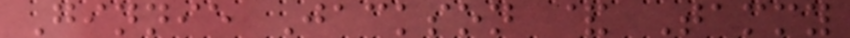Ginnie Jackson & Tammy
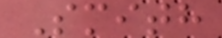Smith
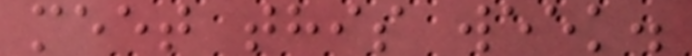meet this week.
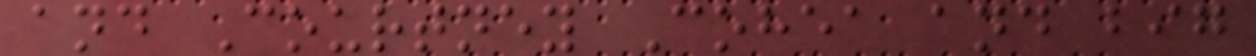and Courtney Cohea and big
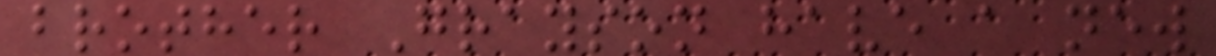brother Grayson have a new
